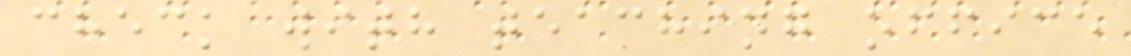check with teaching office
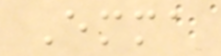Emma
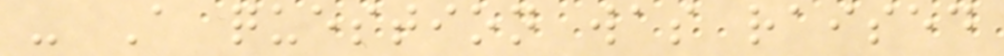- A question was raised
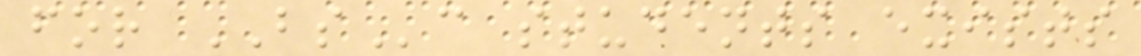for BSc students exists
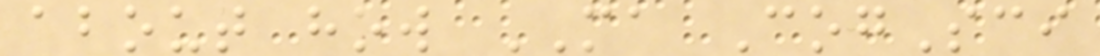about how MA CogSci
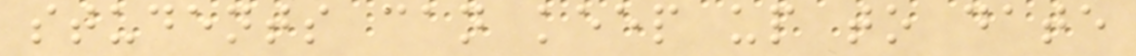students can keep up to date
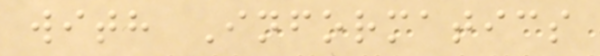with Informatics
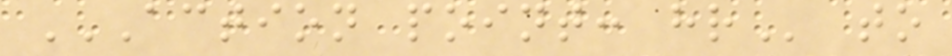ACTION POINT: HR to
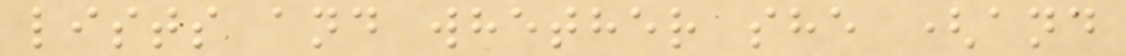lists and whether she (and
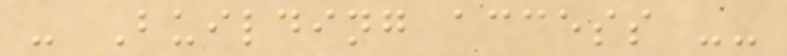- Building access --
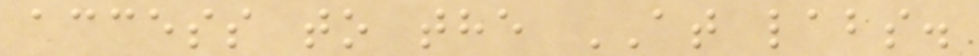access to the AT labs.
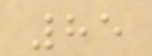85
